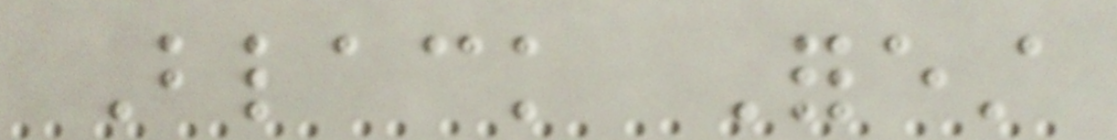Black Forest
